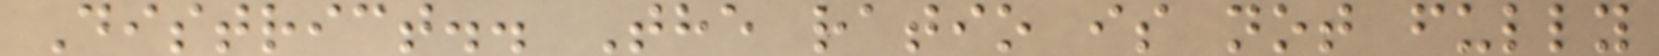District.. The ratio is not fully
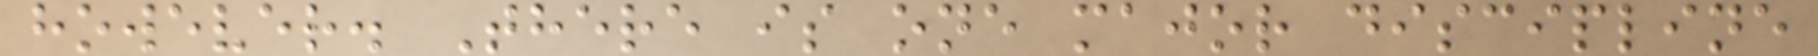however. There is one major discipline
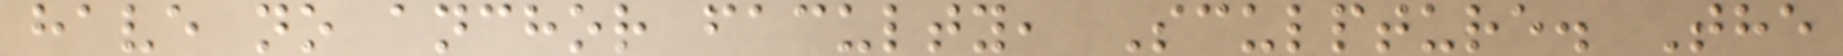have no anchor faculty, Sculpture. The
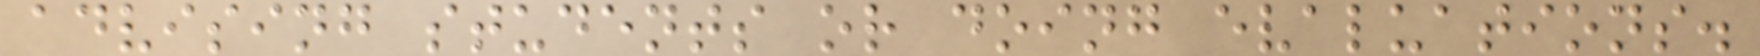advising students or doing evaluations.
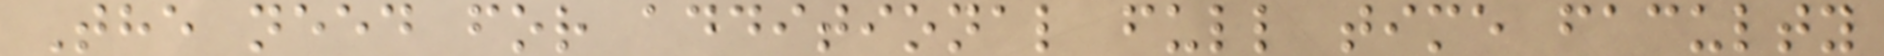The need for additional full time faculty
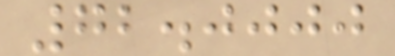72.0000
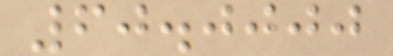60.0000
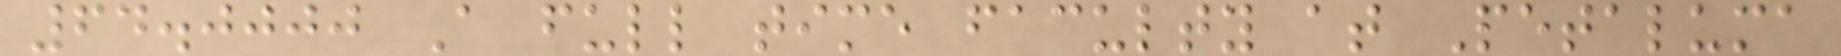64.0000 A full time faculty at Petaluma
